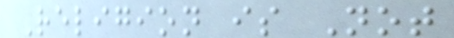Religion is Not
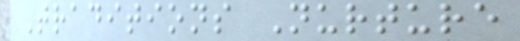Traditions Nurture
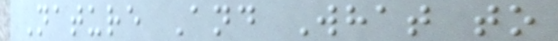Nature And What to
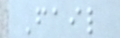Fail
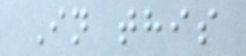In this
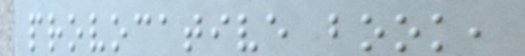provocative book,
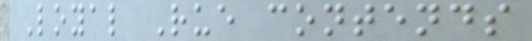Loyal Rue contends
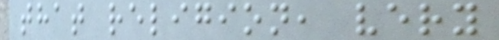that religion, very
